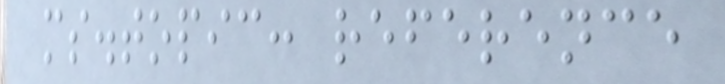ms.topic: reference
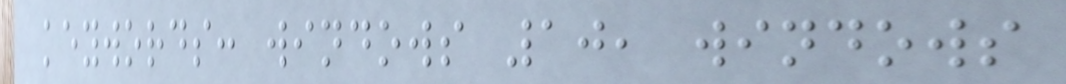keywords: windows 10, windows
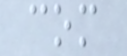com
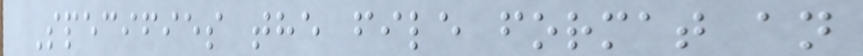Specifies the file format an
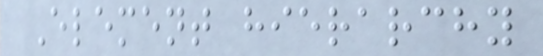Element hierarchy
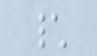\
